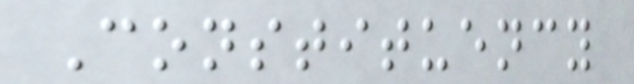Constituency
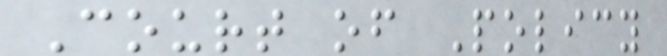Court of Policy
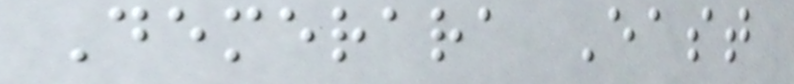Demerara East
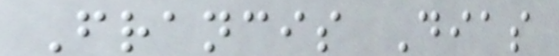Francis Dias
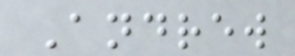Andrew
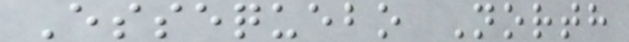Essequebo North
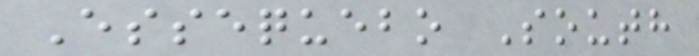Essequebo South
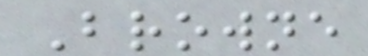Browne
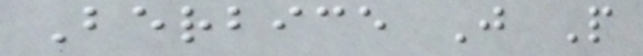Berbice J P
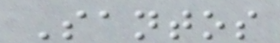Santos
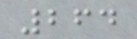264
